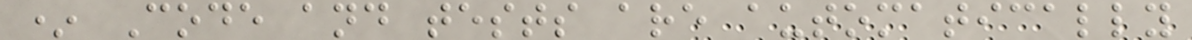* Code and tests are automatically
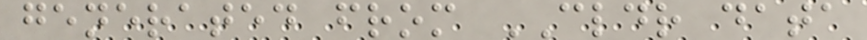generated from CLDR data
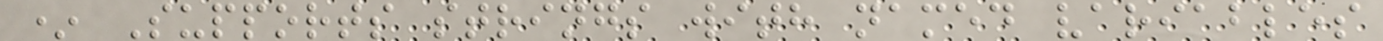* Supports strings with named variables
